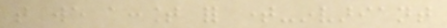that we account for time-invariant
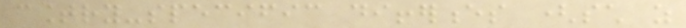country-specific differences (such as
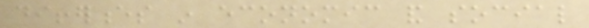differences in economic and social
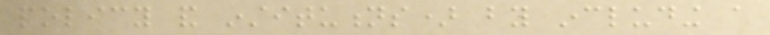policy and institutions) by including a
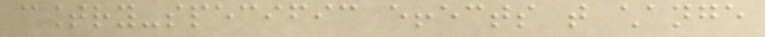country-specific effects that change
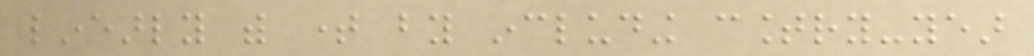linearly with time by including country-year
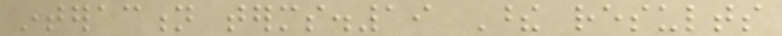interaction terms.19 These results
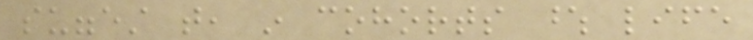suggest that, in cohorts whose life
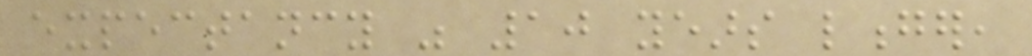expectancy was 10 years longer,
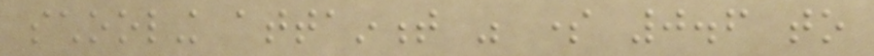schooling attainment was some 0.6 to
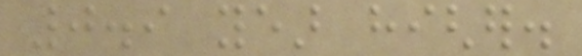0.9 year higher.
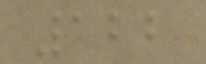122
